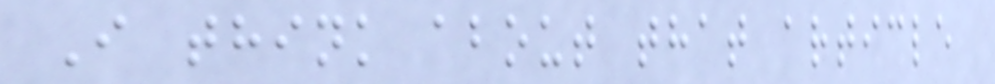I think about that article
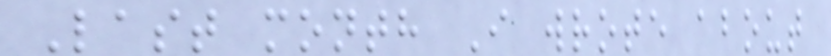Last month I wrote about
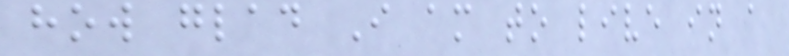how glad I am to live in a
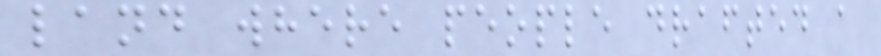land where people drafted a
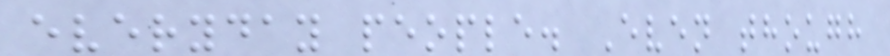everyday people. Even though
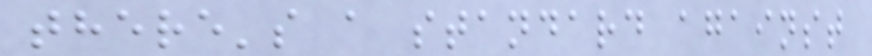there's a standard against
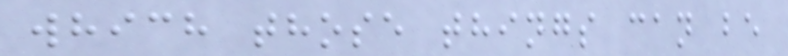which those things can be
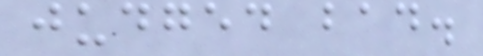judged bad.
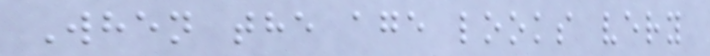When the age looks very
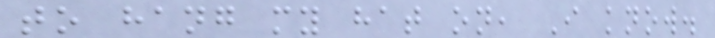to hang my hat on, I know.
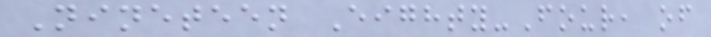Nineteen Eighty-Four, of
